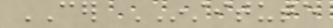CER INSTITUTE
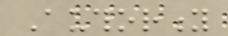Authority
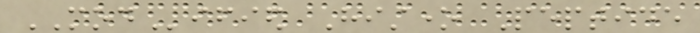MODified Histone Peptide
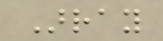Array
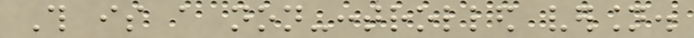This is a non-controlled version.
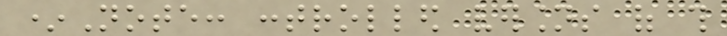*Note: controlled versions of this
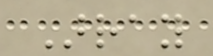Array
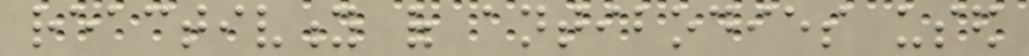reactivity of antibodies used
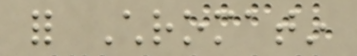for Chromatin
